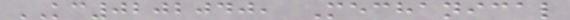KC0202040, Mechanical
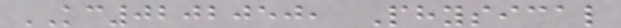KC0202050, Physical
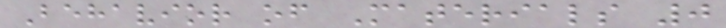Behavior of Materials 0
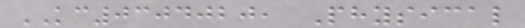KC0304020, Physical
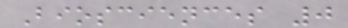Biosciences 0
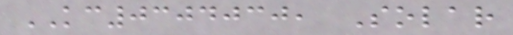KC0304030, Solar
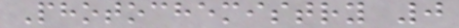Photochemistry 0
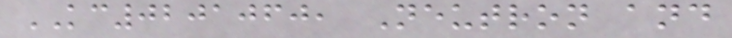KC0201060, Neutron and
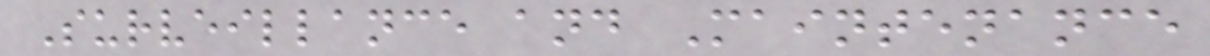Surveillance and Maintenance
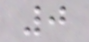0
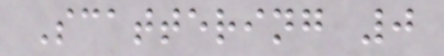Scattering 0
